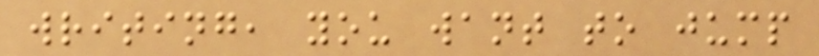writing, you want to jump
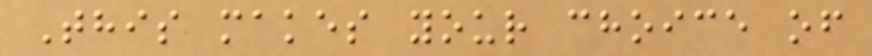This makes your choice of
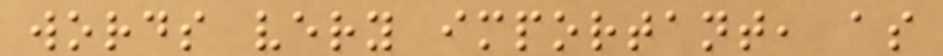words very important, as
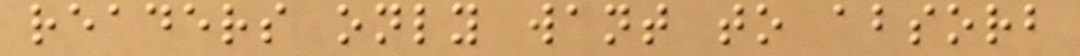readers only want to absorb
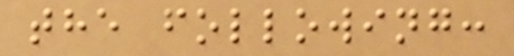the following:
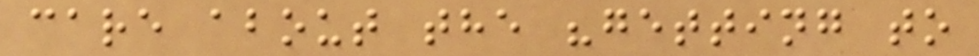care about the "getting to
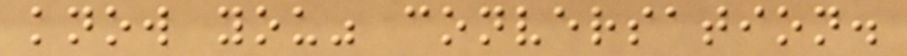know you" conversation.
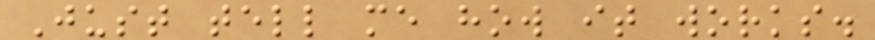Just tell me how it works.
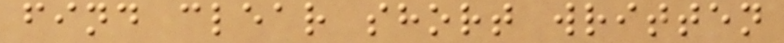find clear short written
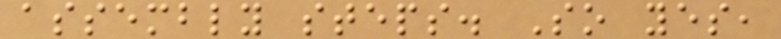assembly steps. So yes,
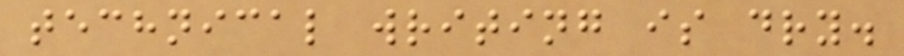technical writing is dry.
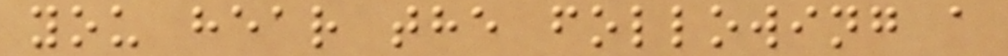you hear the following a
